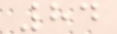84
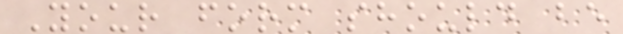Your form should be
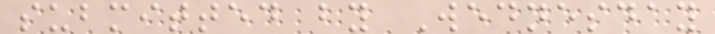submitted by Wednesday
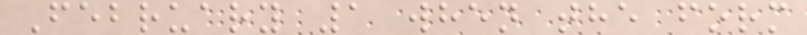February 1 when the form
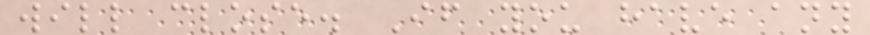will close. If you have any
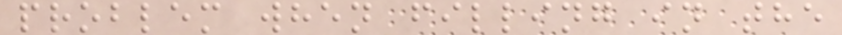problem when filling in the
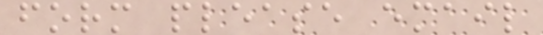form please email
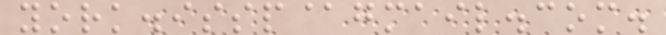york.issp@gmail.com.
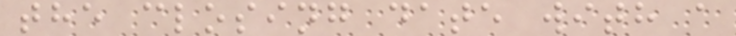the closing date with a
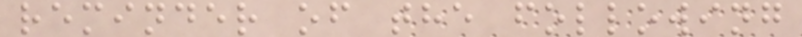reminder of the following
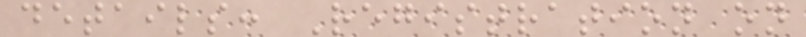details: Registration on
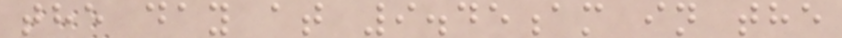the day at 9.45am in the
